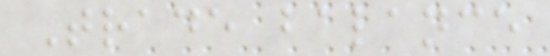Trade balance
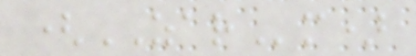(ZARm)
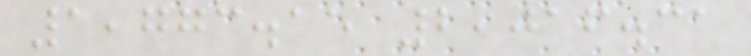1,773.15 2,016.31
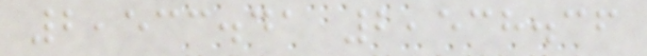2,533.41 2,538.36
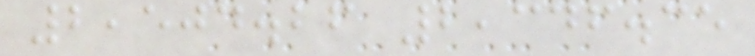2,504.26 2,346.35
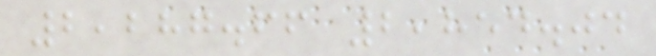2,287.66 2,854.04
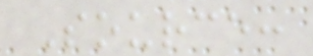Source:
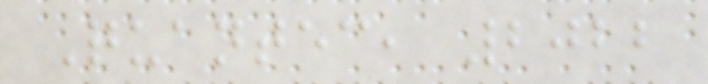Quantec, 2022
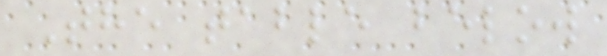The table below
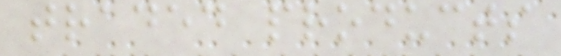traded products
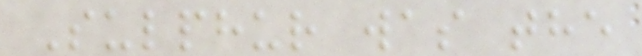Sulphur was the
